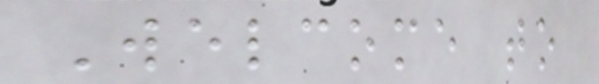Welcome to
